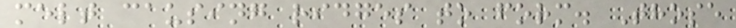melt causing ridges to form. Those
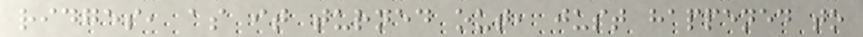ridges, as it turned out, just happened to
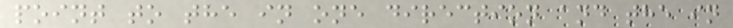point to the in one direction and the in
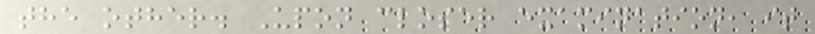the other. Upon closer examination, it
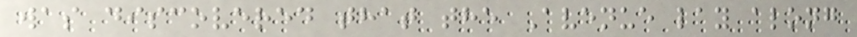was discovered that the Avenue lay along
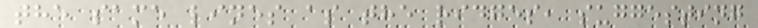the same lines as the ridges, suggesting
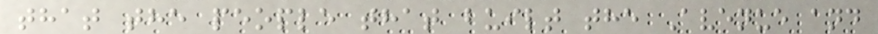that the people that built the Avenue and
